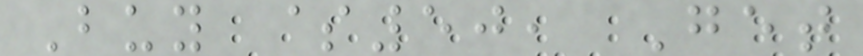Buy $50, Get
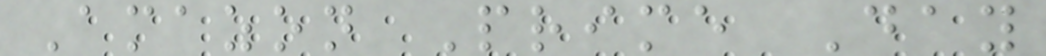Amazon Prime Day
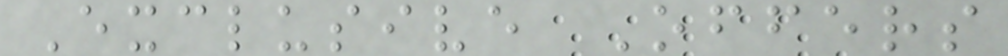Exclusive Offers
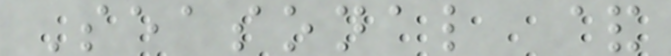Seasonal &
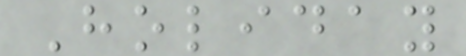Holiday
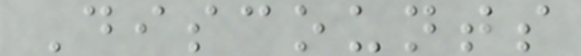Discounts
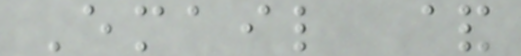Email &
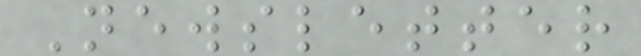Newsletter
